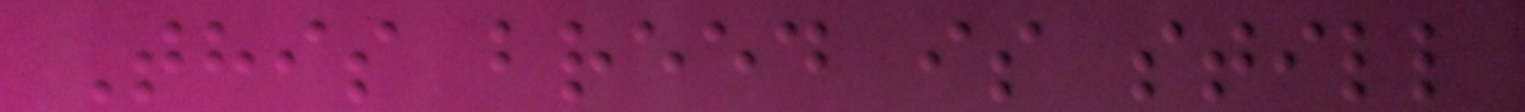This breed is still
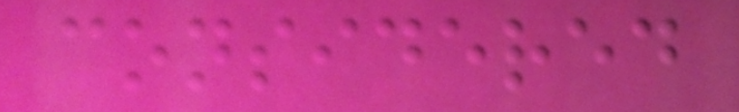considered
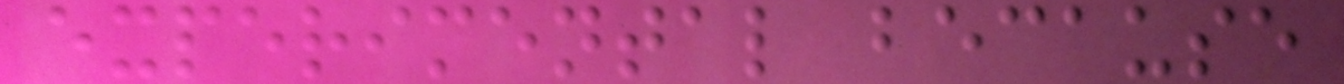experimental because
